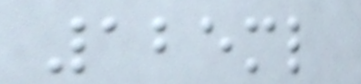125ml
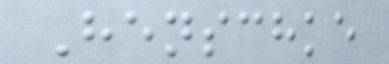Henschke
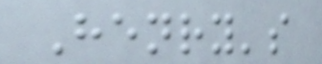Henry's
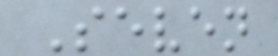Seven
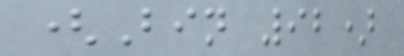(Bin 92)
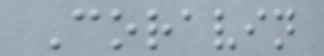Coravin
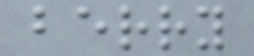berry
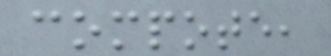compote,
